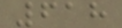618
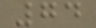74
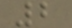2
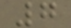7
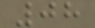08
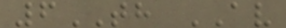6TH AV
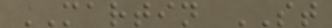MARTIN ST
